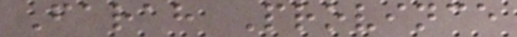Farah Province
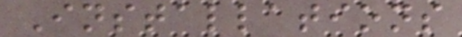Installations
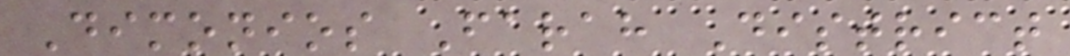Dimonios Farah District
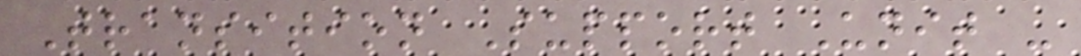Transition Support Unit -
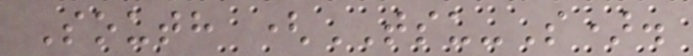South (TSU-S).
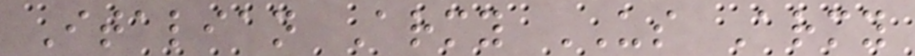Italian Army US Army
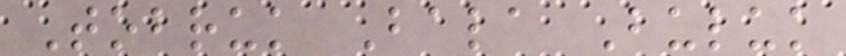Tobruk Bala Buluk
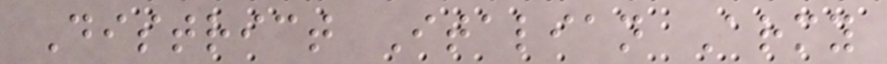District Italian Army
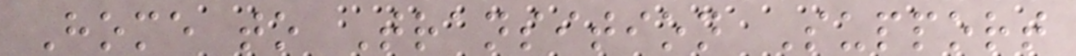Home to Transition Support
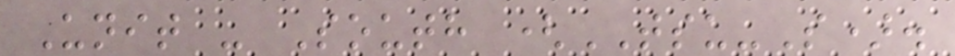Unit - South (TSU-S).
